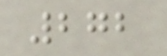272
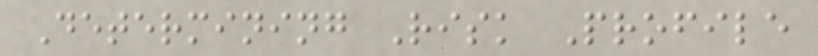Determining Risk Profile
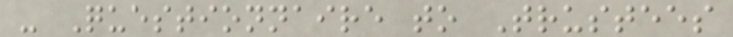- Questionnaire to Trustees
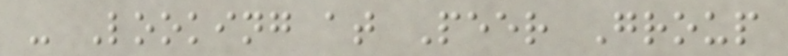- Looking at Peer Group
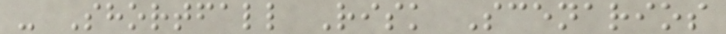- Shortfall Risk Scenarios
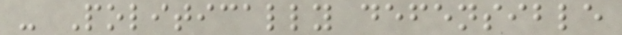- Politically defensible
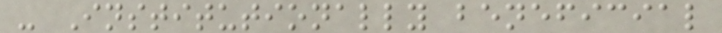- Institutionally beneficial
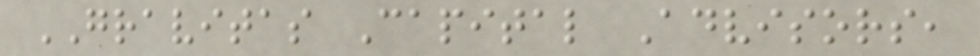GRAVITAS Capital Advisors,
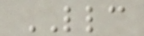LLC
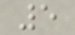5
